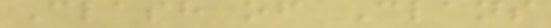Clash of Clans
